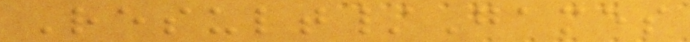Result/Games
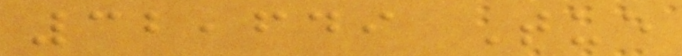32,649 Tue
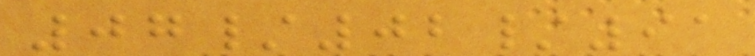07/02/91
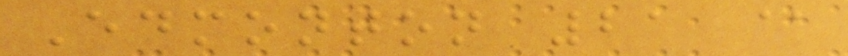Edmonton 21 @
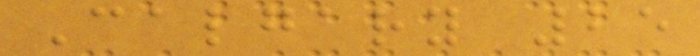Calgary 25
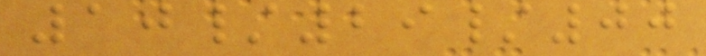10/29/00
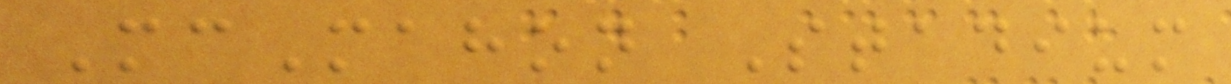McMahon Stadium
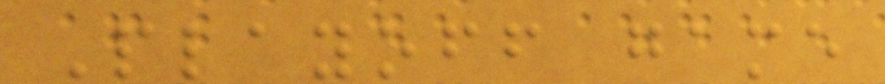Playoff game
